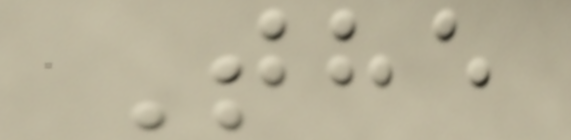The
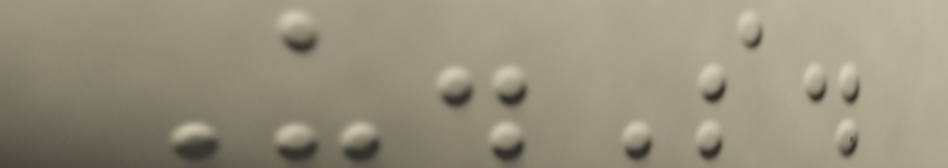U.S.
